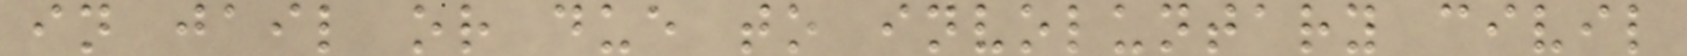in jail or due to involuntary civil
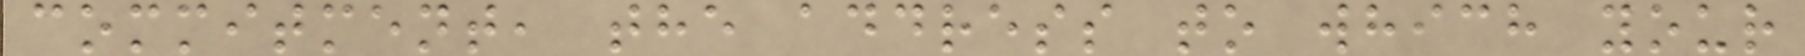commitment, the address to which your
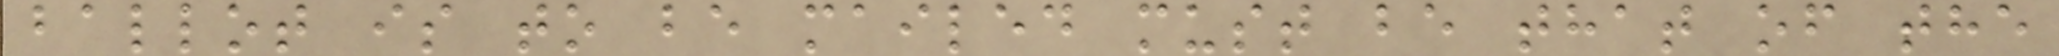ballot is to be mailed must be that of the
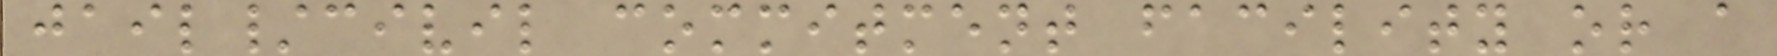jail/civil commitment facility or a
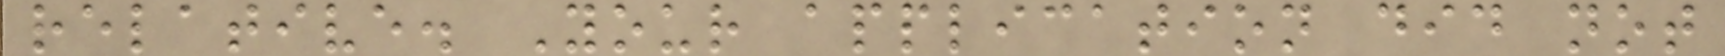relative. Your application did not
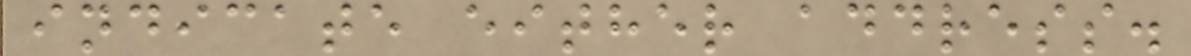indicate either address.
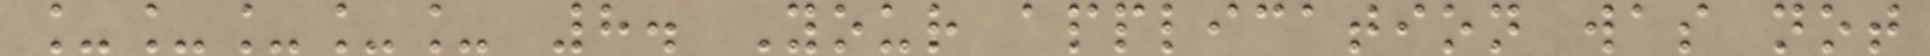_____ 8. Your application was not
